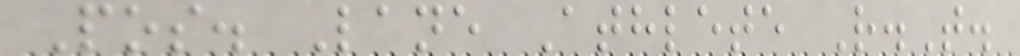Pos. Lane Athlete R.T.
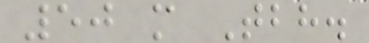50 m Tbh.
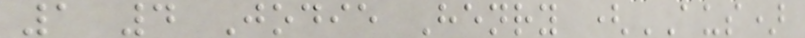1 4 Jodie Henry (AUS)
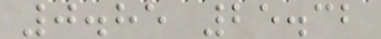0.85 25.32
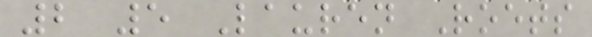2 5 Lauren Roets
